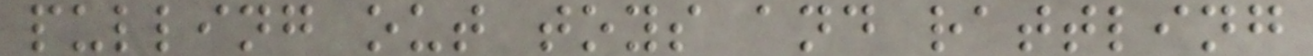pulling out toys and rattling
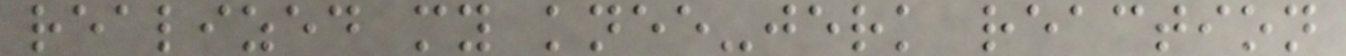realized my knee-jerk reaction
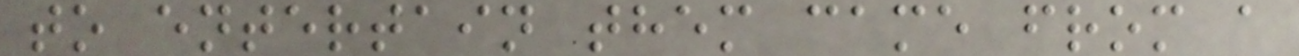to entertain them came from a
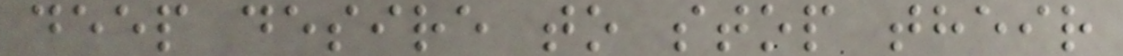deep desire to stop their
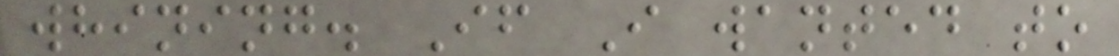whining. If I wanted to
